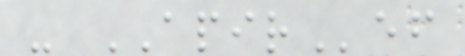- APIRef
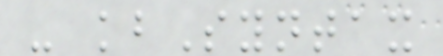- kbSyntax
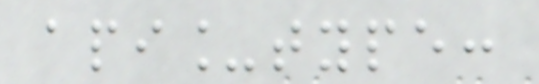api_type:
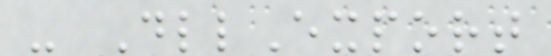- DllExport
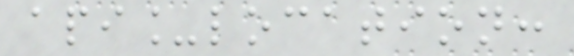api_location:
